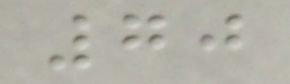70
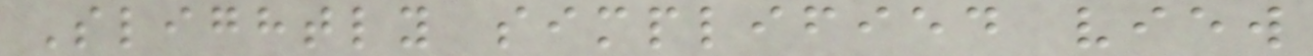Slightly simplified view
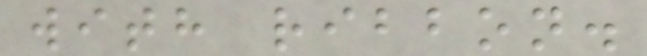with ribbon.
